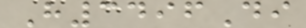H3496Di
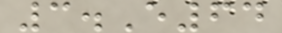3.E64
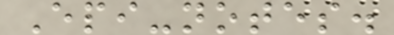Epi-notes.
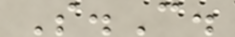S.C.
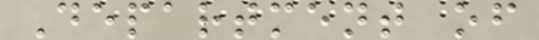Department of
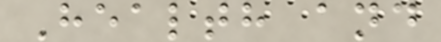Health and
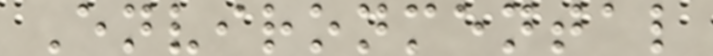Environmental
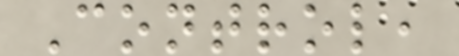Control,
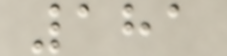181
